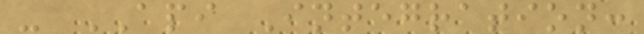- API Integration:
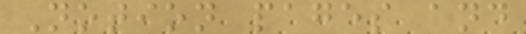Notion pages and
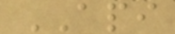API
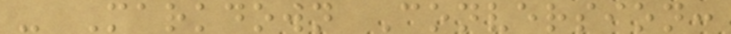- Markdown Conversion:
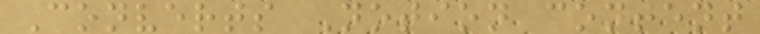Converts Notion content
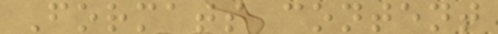Formats content
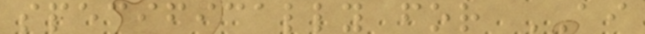specifically for AI
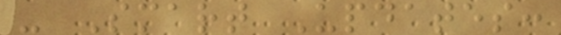- Smart Updates:
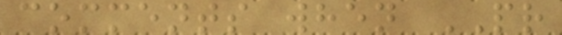comments when PR
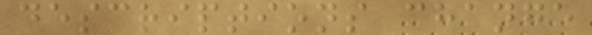descriptions change
